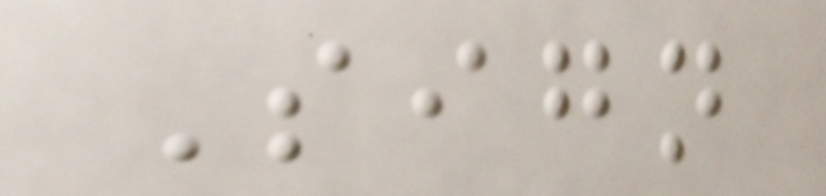Sign
